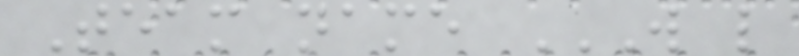Team name W L
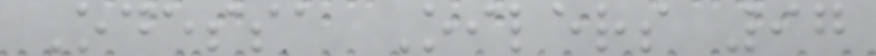Odessa Oilers 97
